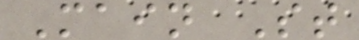Main St
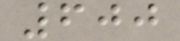600
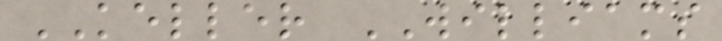KELLER WILLIAMS
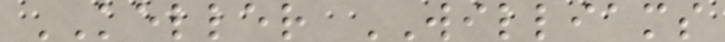KELLER WILLIAMS
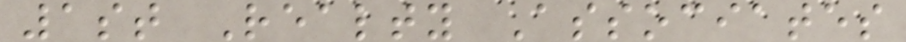1st Realty Associates
